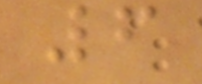6
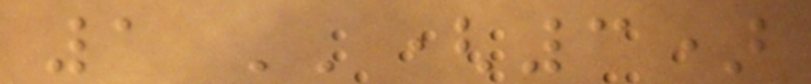1 ''(3)
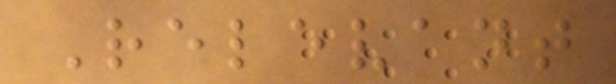Relevant
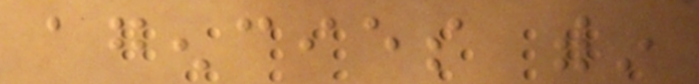agencies within
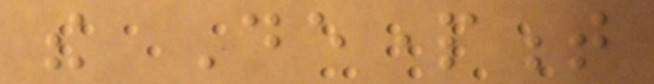the Department
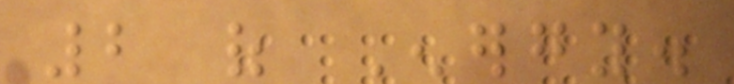2 of Energy.
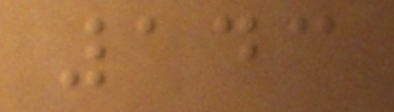143
